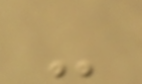-
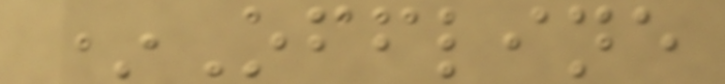*Offline
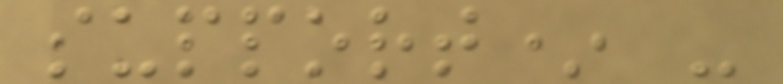support* -
